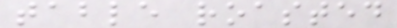table roasted
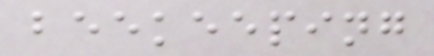beekeeping
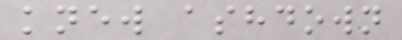knew ashdown
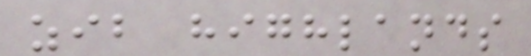zib highlands
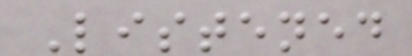Listened
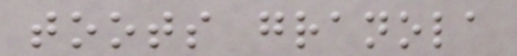toots granola
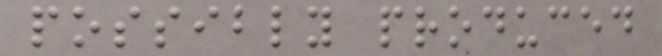possibly produced
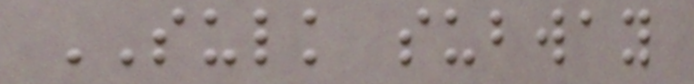SULK subway
